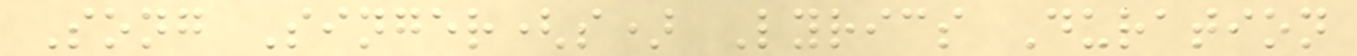Song Singer(s) Lyrics Duration
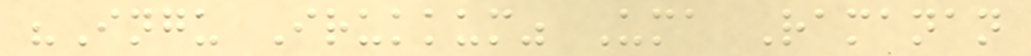"Ingu Irukkum" Uma Ramanan
